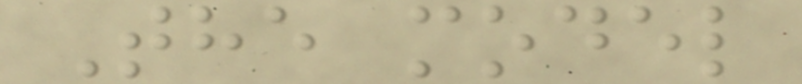The model
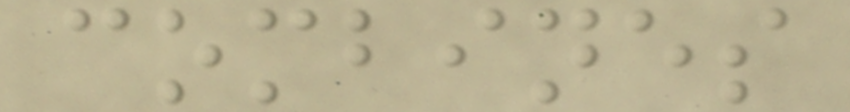combines
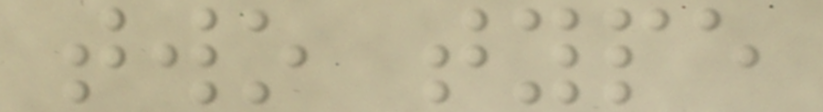two type
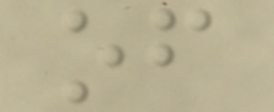of
